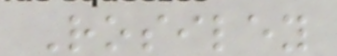Rosiley
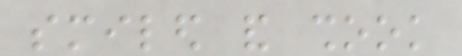smiled and shook
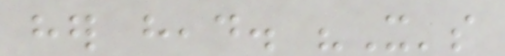her head. "It's
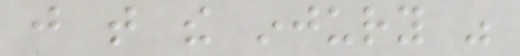just that the injury was
